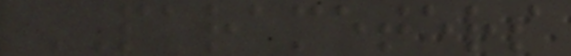PARAMETERS
